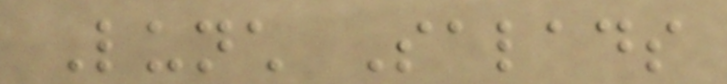Lunch Salads
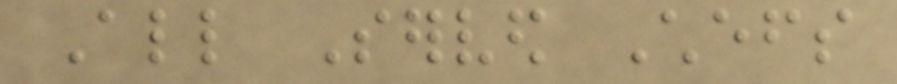All Served Chefs
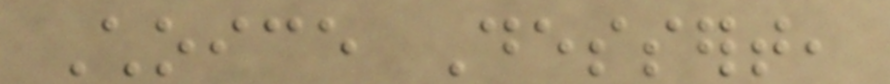Choice Dessert,
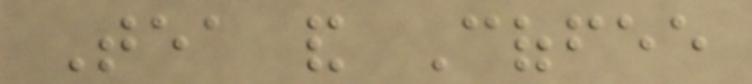Tea and Coffee
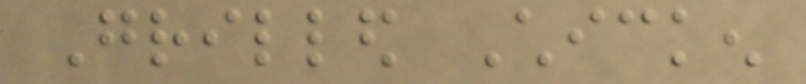Grilled Chicken
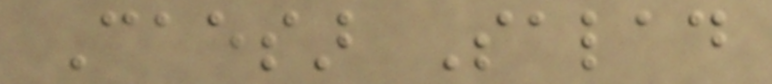Caesar Salad
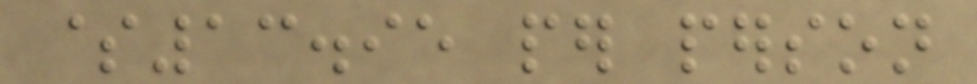$13.95 per person
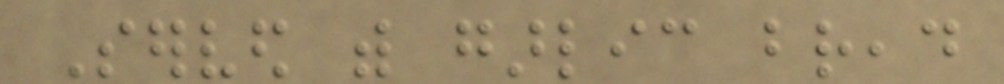Served with garlic bread
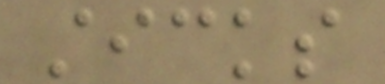sticks
